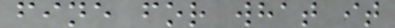fine for what it
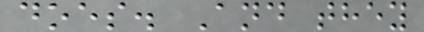does. And they
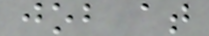job at
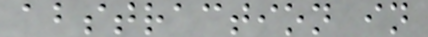abstraction in
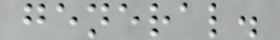general.
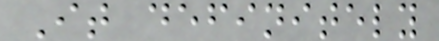It definitely
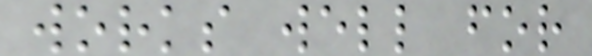works well for
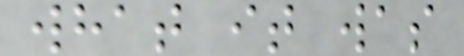what it was
